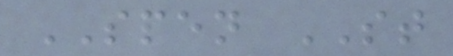SPEN ST
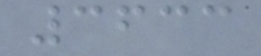3633
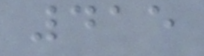415
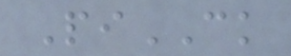PiCK
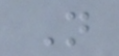N
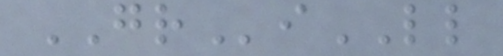GRiLL
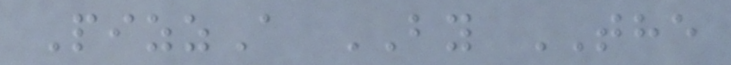PizzA BY THE
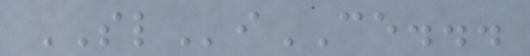SLiCE...
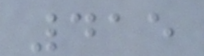415
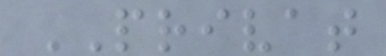PRIVAT
